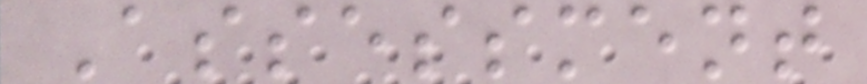Assessment
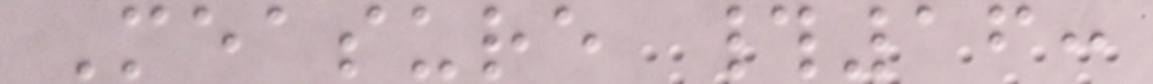Measure #16:
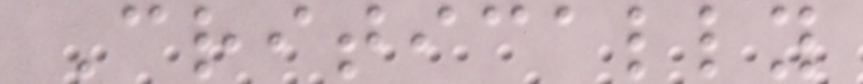Critically
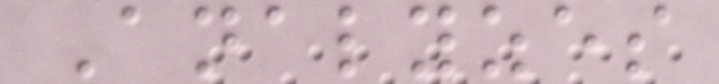Analyzes
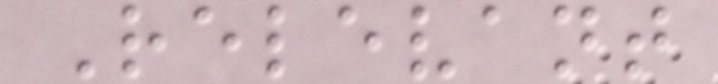Relevant
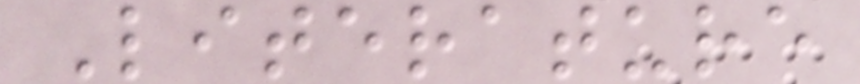Literature
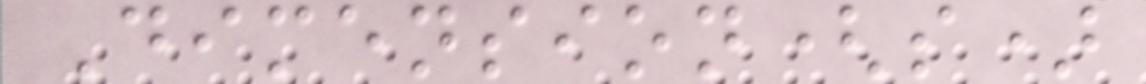Dimension(s)
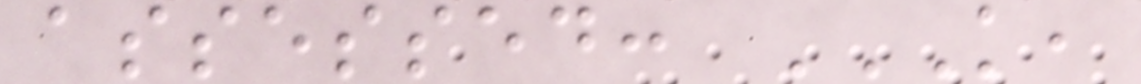assessed: K,
